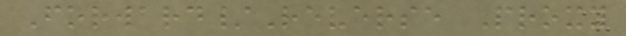Forward/Reverse Proxy
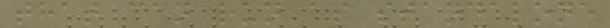that can run as standalone
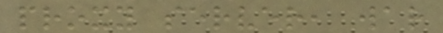proxy server, war
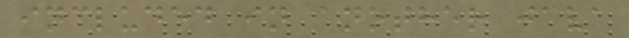included in another java
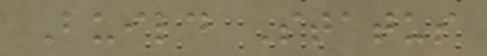Build Status
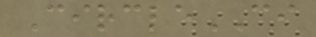CircleCI
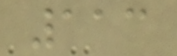113
